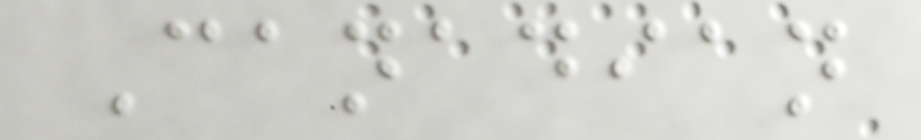Canadian
